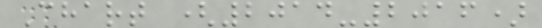Chart (2014-2016)
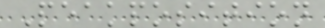Peakposition
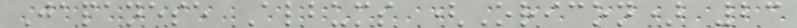Japanese Albums (Oricon) 23
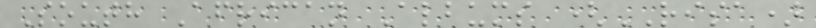South African Albums (RISA)
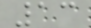13
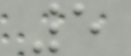5
